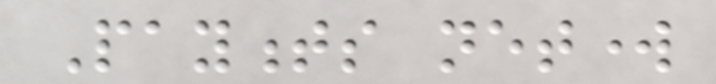Payments network
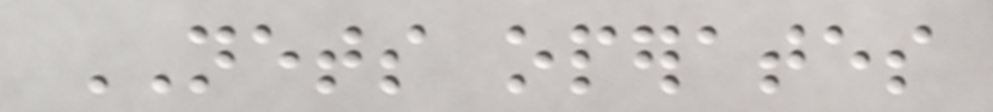NETS operates
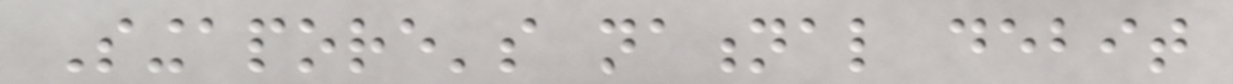Singapore's national debit
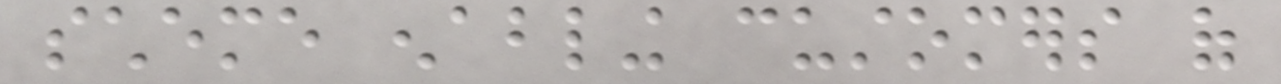scheme enabling customers of
